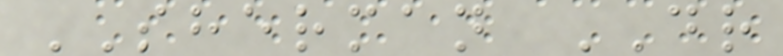SHERMAN DR
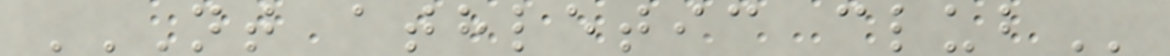NT ATHLETIC CLUB
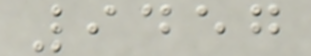9457
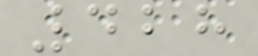428
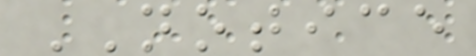NOTICE
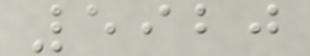5920
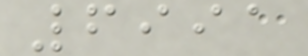6991
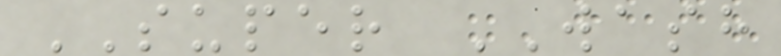SUPER WASH
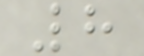8
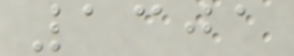1301
